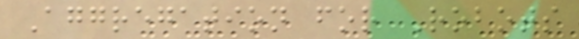Aggregation for Robots
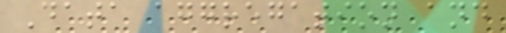Data aggregation and
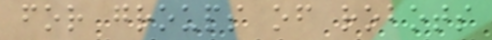for groups of robots
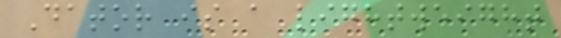Dator is a lightweight
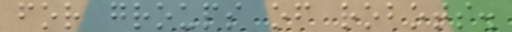for groups of robots.
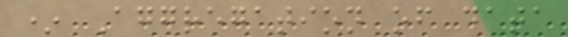* Aggregation of data
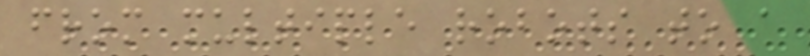from multiple robots to a
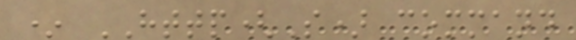* HTTP(S) command
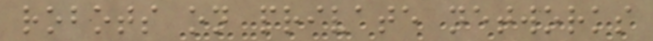robots on private networks
